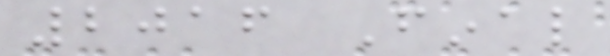2016 Final
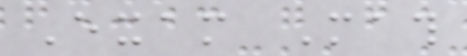Exam Math
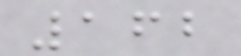162
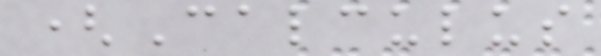(Calculus
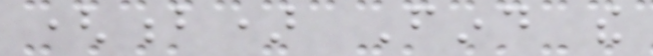(b) Find the
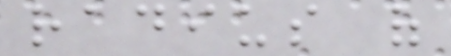radius of
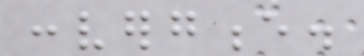convergence.
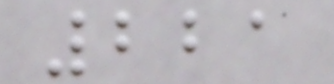221
